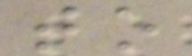to
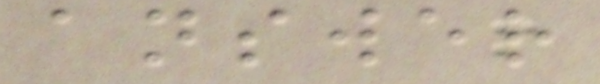answer
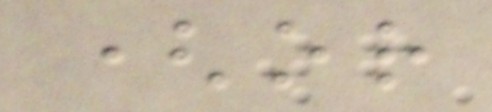(or
